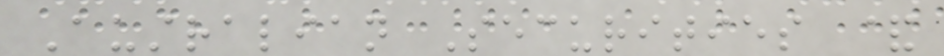Australian Securities &
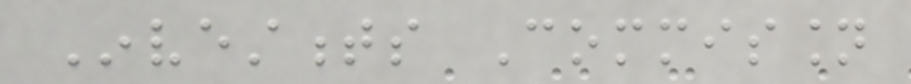Investments Commission
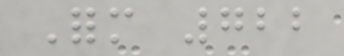Form 722
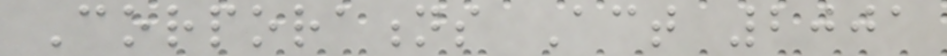Corporations Act 2001
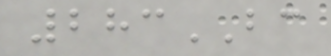283BC
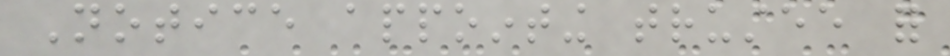Notice appointing trustee for
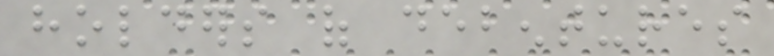holders of debentures
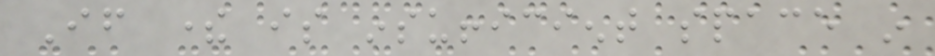If there is insufficient space in
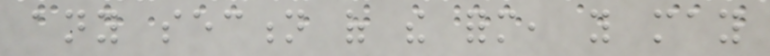any section of the form, you may
